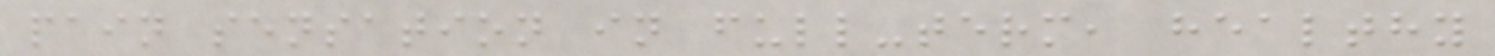pain sensation in full-term, healthy
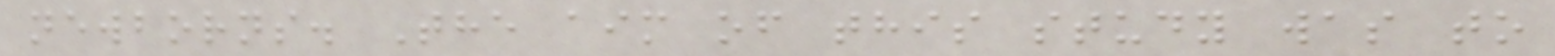newborns. The aim of this study was to
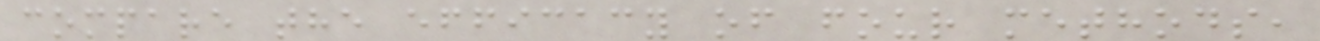compare the efficacy of four methods,
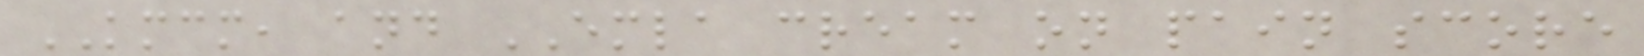KMCM, and EMLA cream on pain score
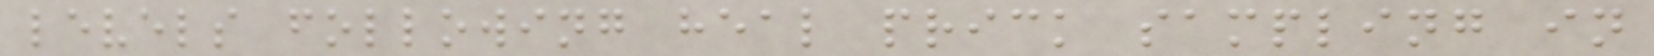levels following heal prick sampling in
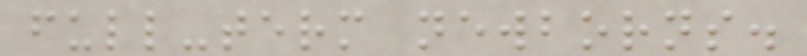full-term newborns.
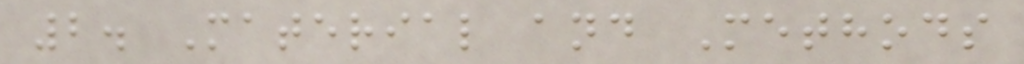2. Material and Methods
